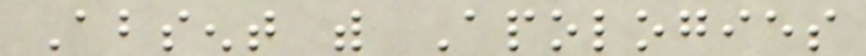Absent with Apologies
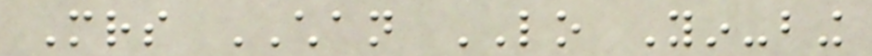Mrs CHAN LO Yin-bing
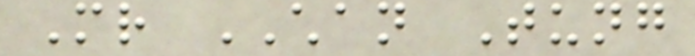Mr CHAN Tung
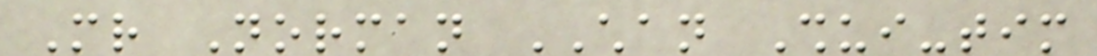Mr Norman CHAN Shui-tim
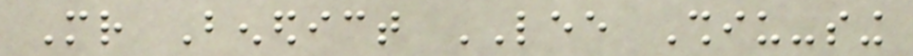Mr Benedict LEE Shiu-sing
